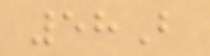58B
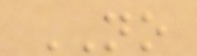NO
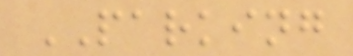PARKING
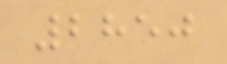2850
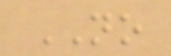NO
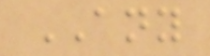ANY
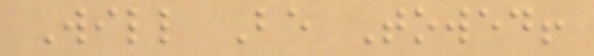Will Be Towed!
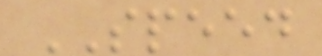SPEED
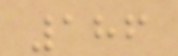186
